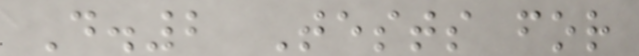D.2 Tests for
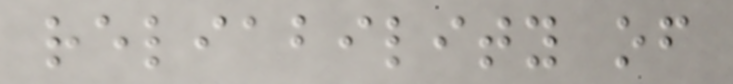reliability of
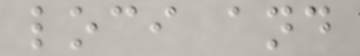loci and
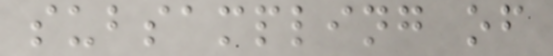subsampling of
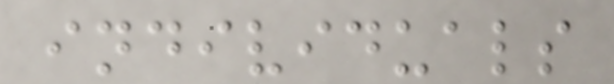individuals
